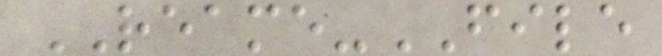REAME-FILE
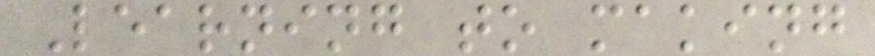Learning to making
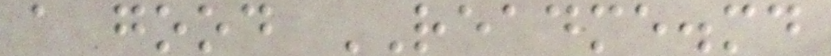a good README.md
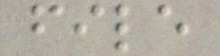file
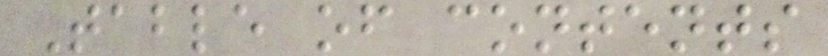Table of contents
